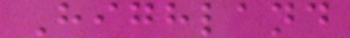Highland
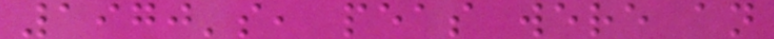1970's, peas were an
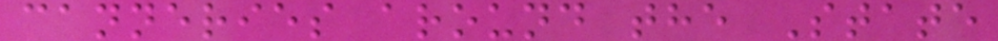canneries around the State
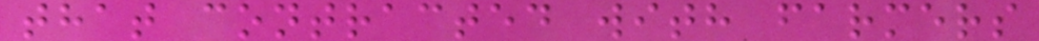that contracted with farmers
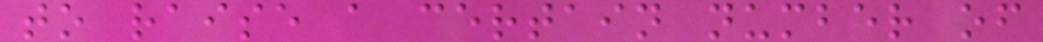to raise a certain number of
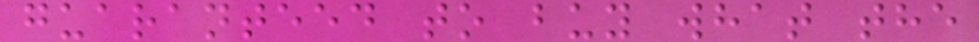guaranteed to buy what the
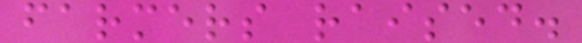farmers raised.
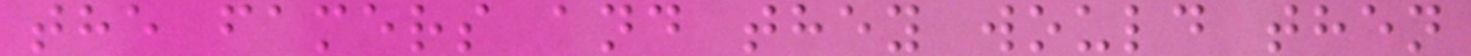the famers and they would then
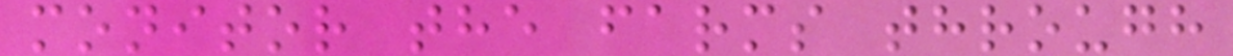monitor the farms through
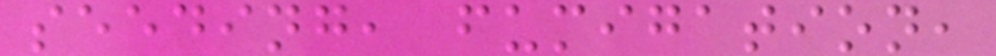seeding, fumigation,
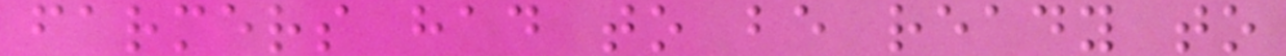farmers had to be ready to
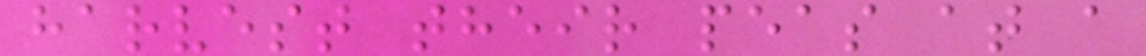harvest their peas at a
